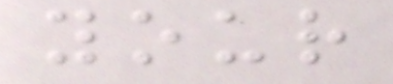your
